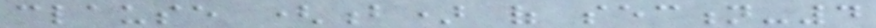clause (b) of section-4
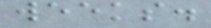weeks.
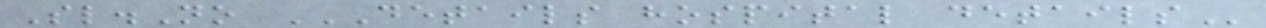Sl.No DETAILS HOSPITAL DETAILS
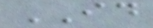ID
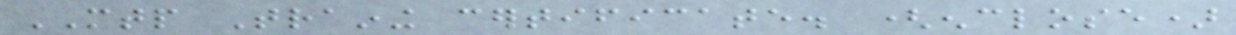MTP Training certificate. (enclose)
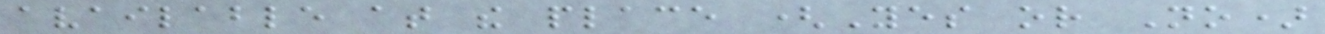available at the place (Yes or No)
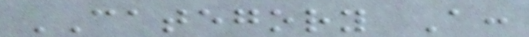CATEGORY A:
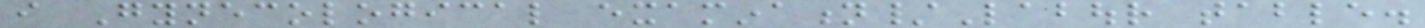i Gynecological examination/Labour table.
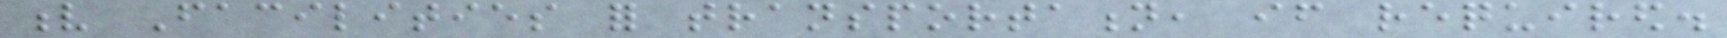v Facilities for transportation, if required.
